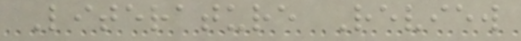Literature Review
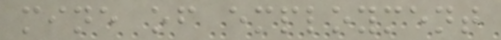mine of employment
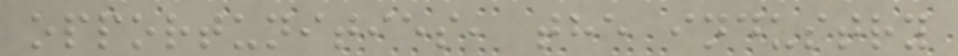opportunities, the industry
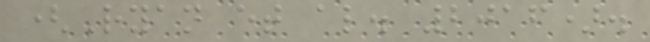(Ryan et al. 2016).
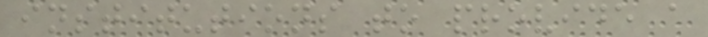institutions to provide a
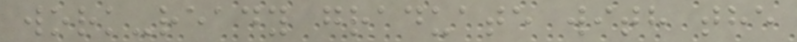work-ready graduate with the
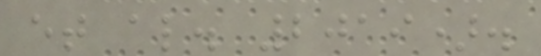et al. 2019).
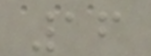16
